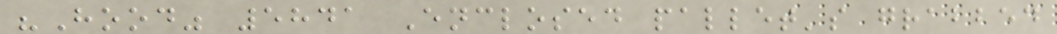"Hood" 5841 Enclosed pallet's grabbed
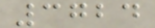3724
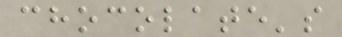chocolate's
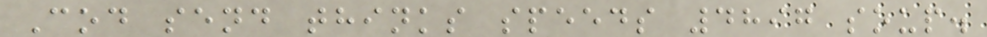Cod send thinks speeds 4897 soup.
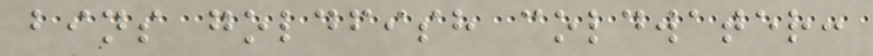bins goldfish coldwater:
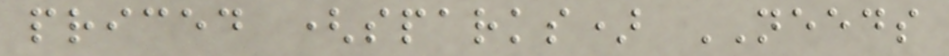priced (sparks) NEEDS
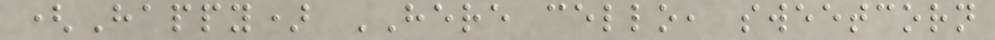(Happy) HERE cello, sweetcorn
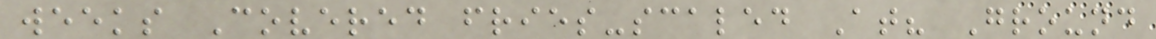weeks Covered fries-scaled At? Ground
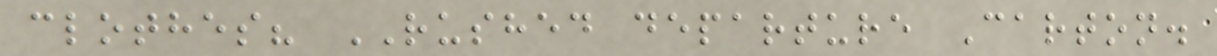clothes? RUSHED departure Carton.
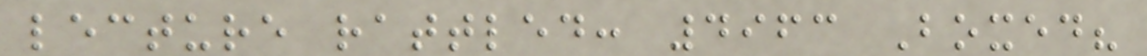lecture rattled: 4963 Boxed?
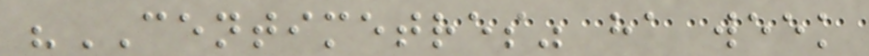"CENTIMETRES" ha week
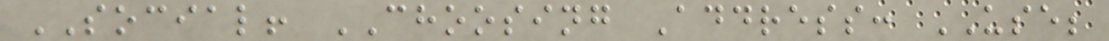SOCIAL! CHOOSING Address: USE;
